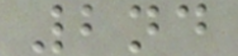2nd
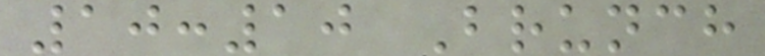10:10 Brunch
